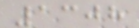1308
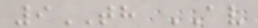9TH AV
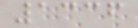1336
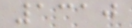1310
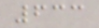633
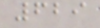629
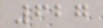627
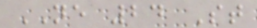NE 24 St
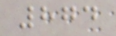874
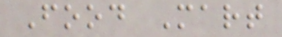Food Mart
